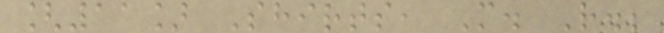[11] Shirts, M. R.;
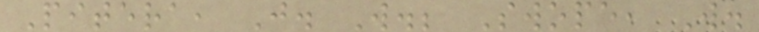Pitera, J. W.; Swope, W.
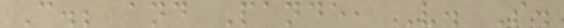C.; and Pande, V. S.
